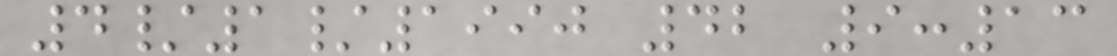4/1/1990 42 9:13
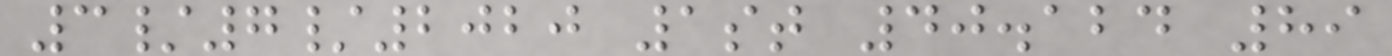3/7/2020 1st 40.124 89
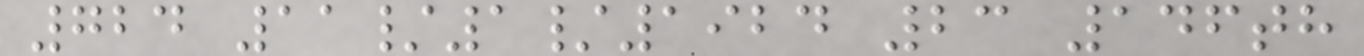724 11/1/1924 23 146th
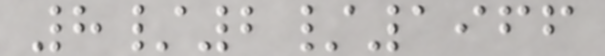8/2/1966
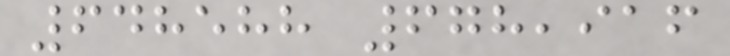648588 678,916
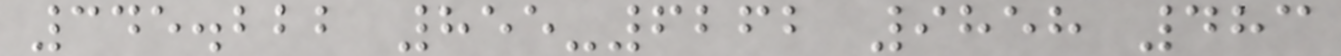345.222 855-6262 9858 483
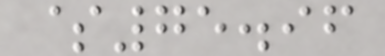$75.96
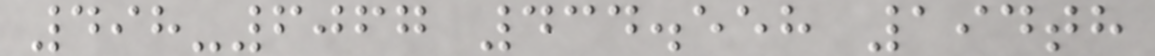498-6067 434.558 194th
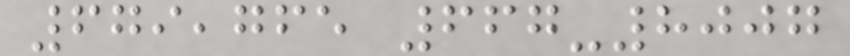679,765 667-8007
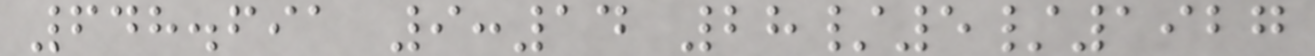648.691 9:14 28/5/1927
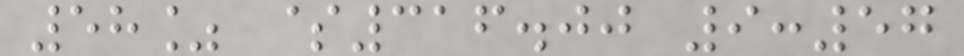58% $316.00 9:57
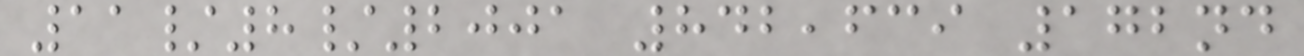11/8/2001 842,639 172nd
